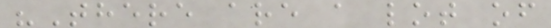"There are a lot of
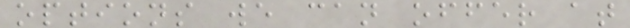options we can offer at
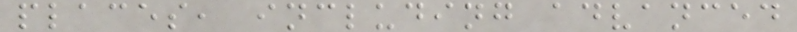places, including advanced
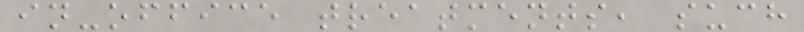in-office treatments, such
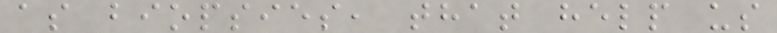as biopsies, that help us
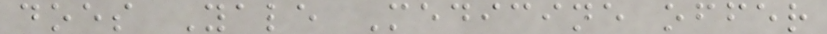does Yale Medicine offer
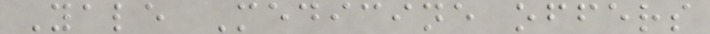Yale Medicine offers
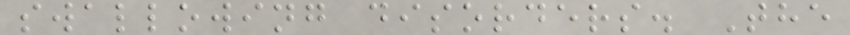swallowing disorders. The
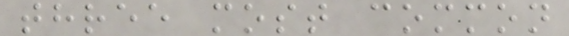three most common
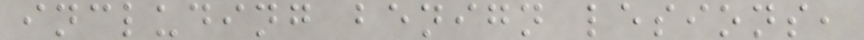including benign lesions,
